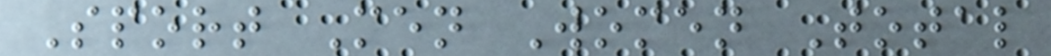Sport Men Women Total
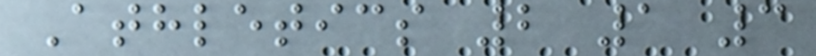Athletics 2 1 3
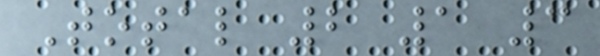Total 2 1 3
